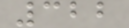322
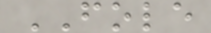FOLE
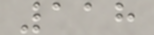118
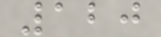120
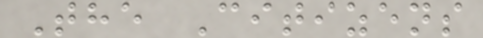The Citizens
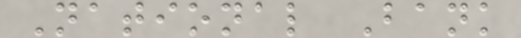National Bank
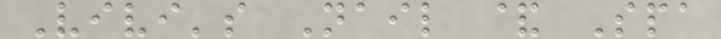Vivi's Nail & Spa
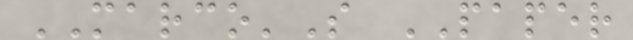MARCO'S PAPER
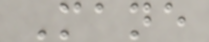Mane
